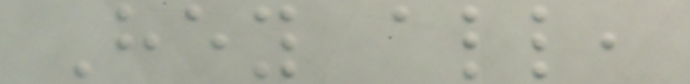Hey all,
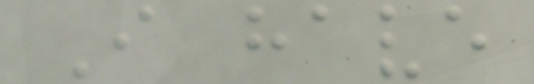I have
